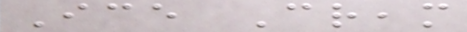Ice Cream
